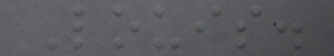Louis.
